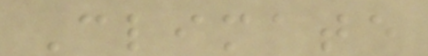Climate
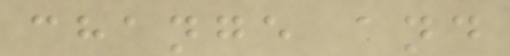change and
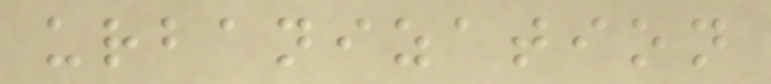urbanization
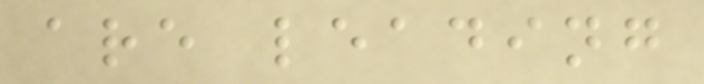are leading
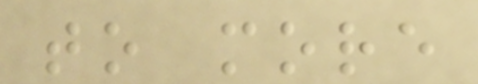to more
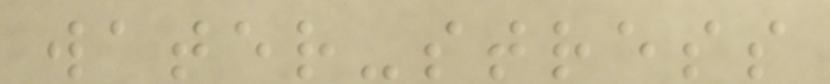water-stress
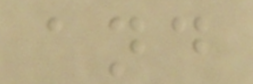and
